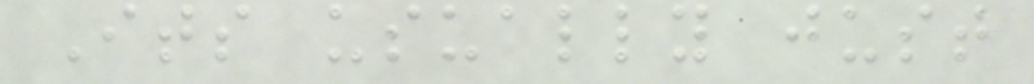Its usually just
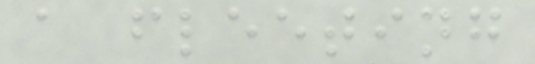a fleeting
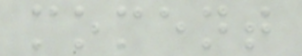moment
